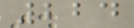224
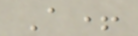A+
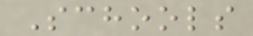Schools
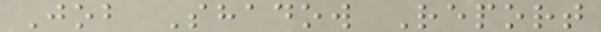Job Shadow Report
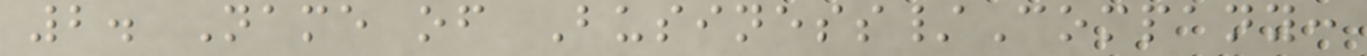2. Name of Business/Company:
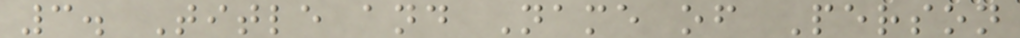3. Title and Name of Person
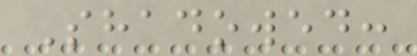Shadowed:
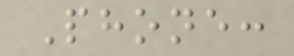Phone:
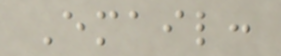Email:
